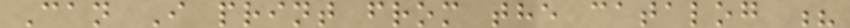Can I print from the catalog ?
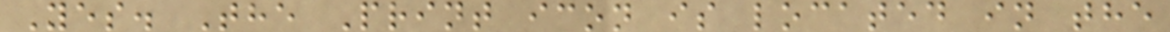Yes. The Print icon is located in the
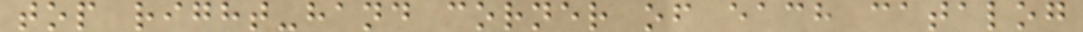top right-hand corner of each catalog
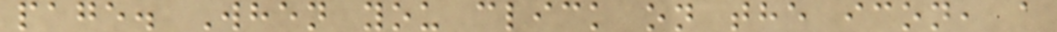page. When you click on the icon, a
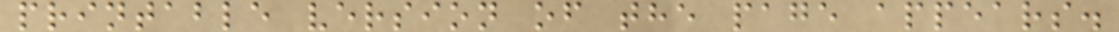printable version of the page appears.
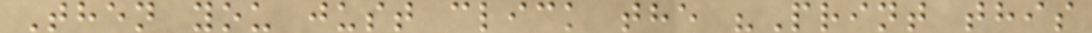Then you just click the "Print this
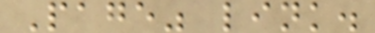Page" link.
